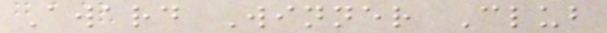Award Winner Club
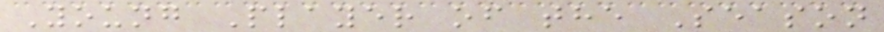Young Player of the Season
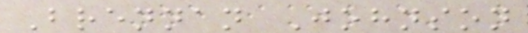Brennan Johnson
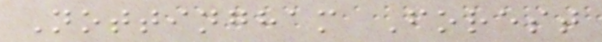Nottingham Forest
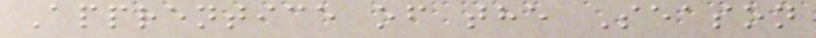Apprentice of the Season
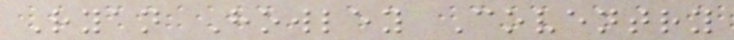Ryan Howley Coventry
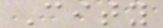City
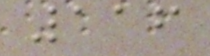116
